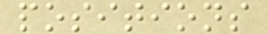positions
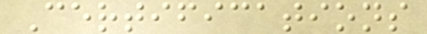Certifications
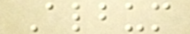Album
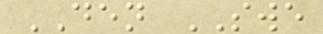DEN SWE
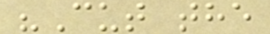"Cut the
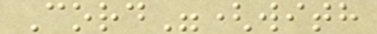Cord"(with
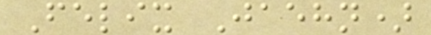Felix Jaehn)
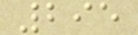295
